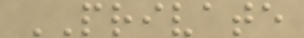PRIVATE
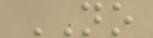NO
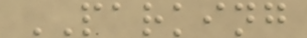PARKING
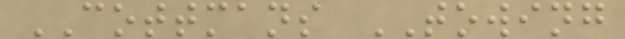COTTMANS TOWING
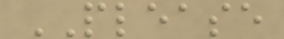PLEASE
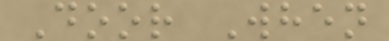Door When
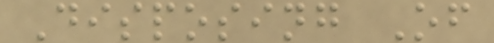Disposing Of
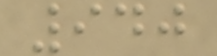940
